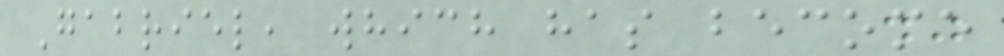Gabriel, which has become
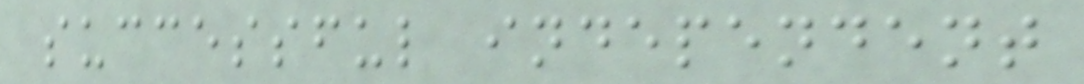successful independent
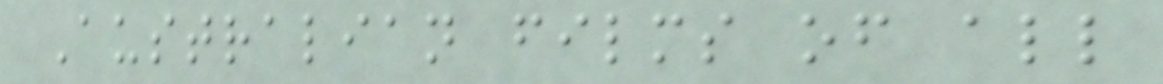Australian films of all
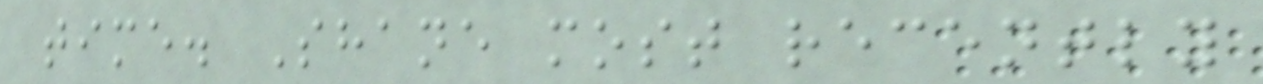time. Shane most recently
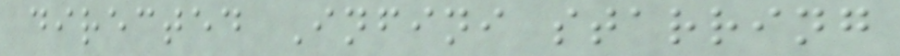directed Infini starring
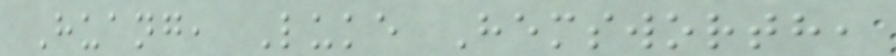Huang, Luke Hemsworth,
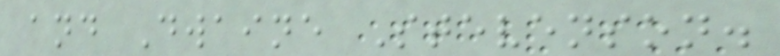and Dwaine Stevenson.
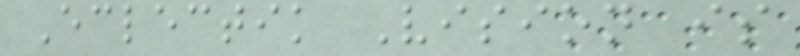Eclectik Vision is
